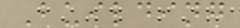Building
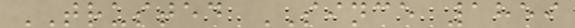TRUSTED SINCE 1859
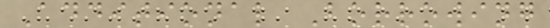Additional Borrowing
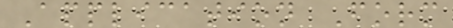Application Form
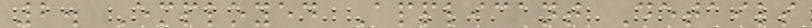2. Employed Applicant Details
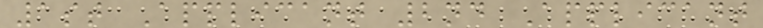1st Applicant 2nd Applicant
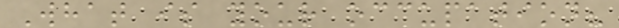What is your occupation?
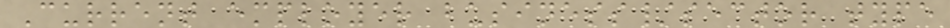Current employer business/sector type
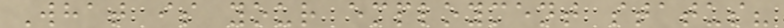What is your employment status?
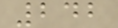242
